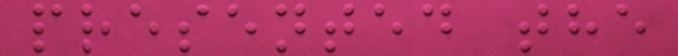presented the
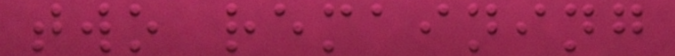two remaining
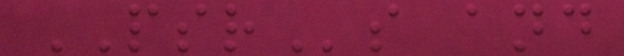PSRs and
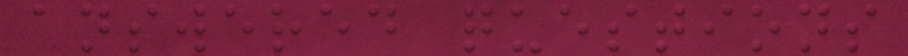answered questions
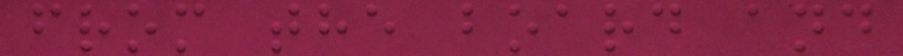from the board and
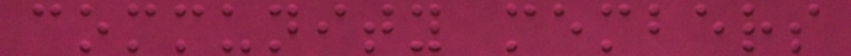community members
